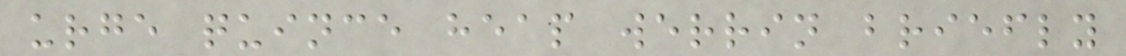urge quince heap werrin briefly
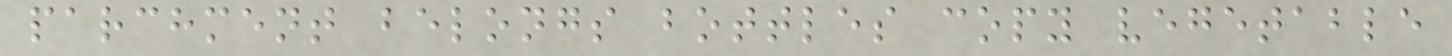parchment belongs bottles copy vegetable
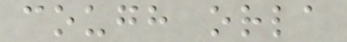cough orla
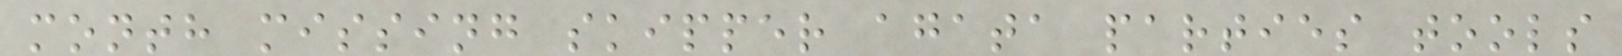month missing skipper agata parties tools
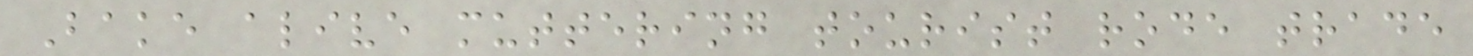Bake alive muttering tourist rode trade
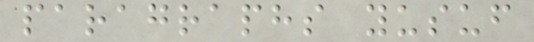paragraphs yusuf
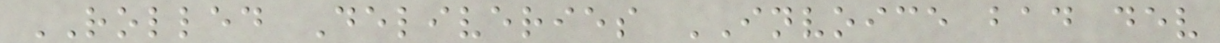ROLLED Deliveries INVOICE bad dev
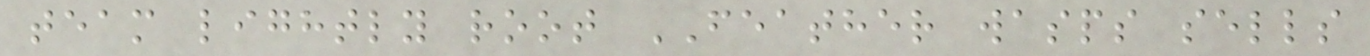team lightly root FEATHER wasps sells
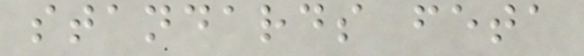standards feta
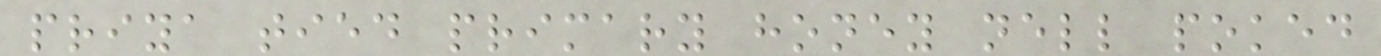priya tied primary honey nell poked
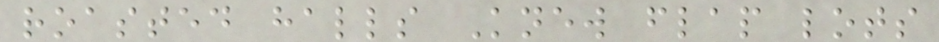roasted halls Knew flap lots
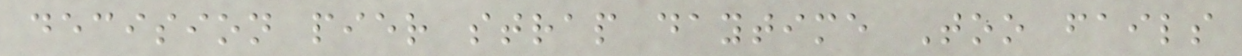decision pier strap daytime Too fails
